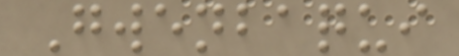Gwenbaqui
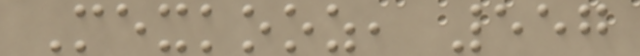Mexkooz, 557
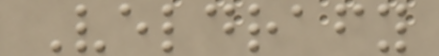Veldrafy
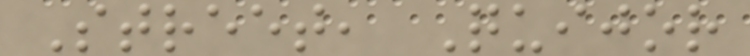Street, Quijor
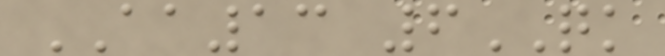AA13 6QK
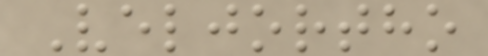Veljortho
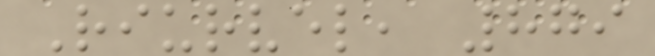Riurvel, 879
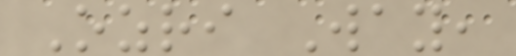Ozri Way,
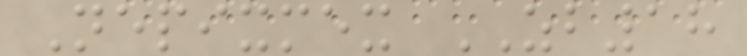Nepixmex ZB18
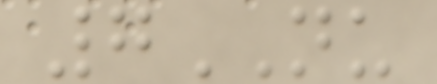7NU
